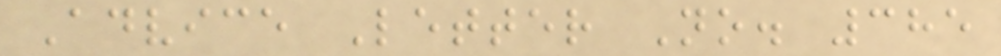Advice Letter No. 385
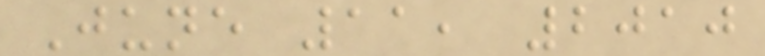June 11, 2010
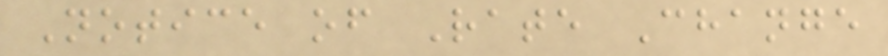Notice of Rate Change
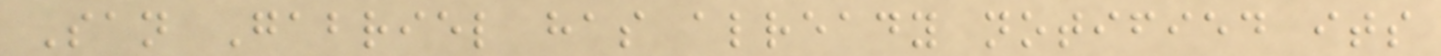San Gabriel has already notified its
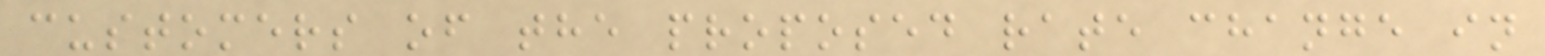customers of the proposed rate change in
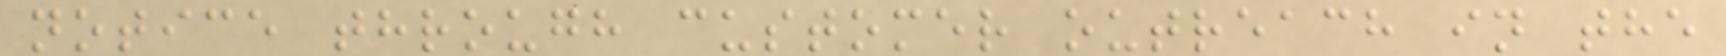notice through customer outreach in the
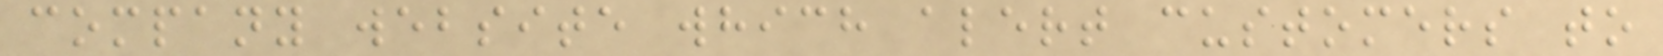company website which alert customers to
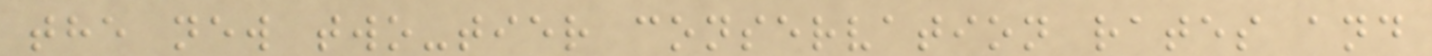the new two-tier conservation rates and
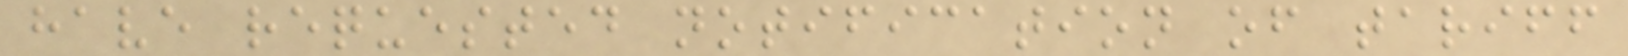have requested notification of tariff
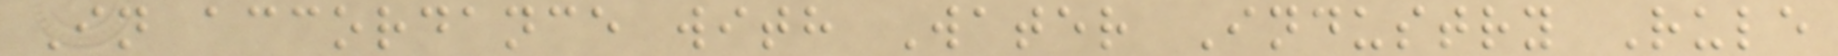In accordance with Water Industry Rule
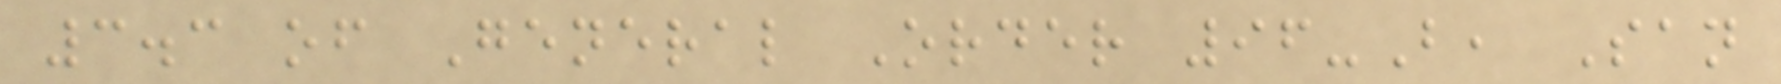3.3 of General Order 96-B, San
